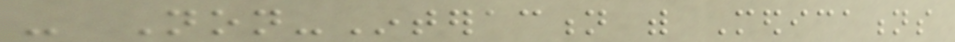- Non-Interaction with Medications
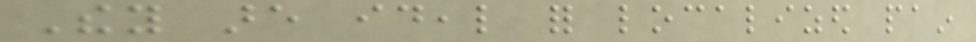They are ideal for localized pain
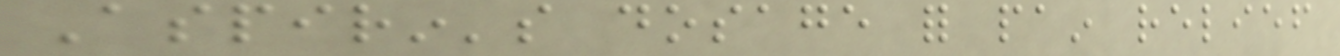Aspirin's dosage for pain relief
